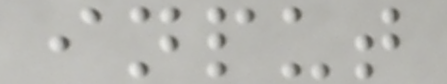input
